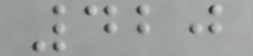420
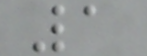1
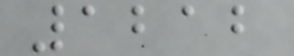1212
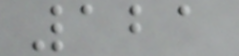121
